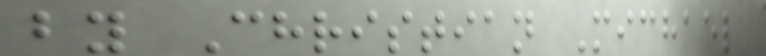by Christian Michael
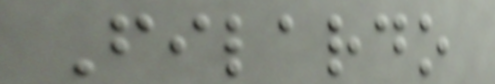Filardo
